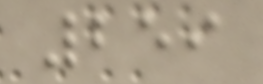259
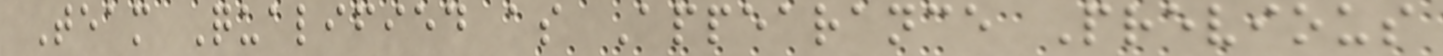Team Qualified as Appearance Previous
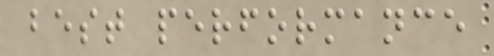best performance
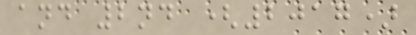and 2nd (2017)
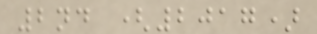2nd (2017)
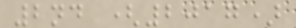2nd (2017)
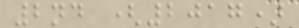2nd (2017)
